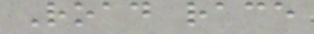Road race
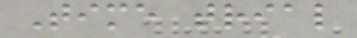Time trial
